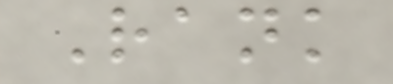Rank
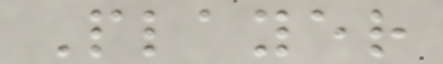Player
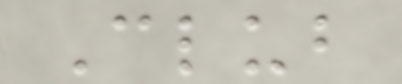Club
